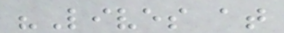"Lives at
